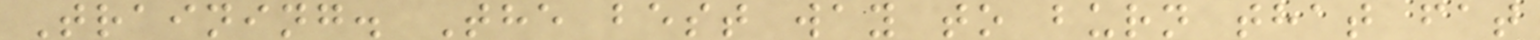Training. The best way to burn that fat
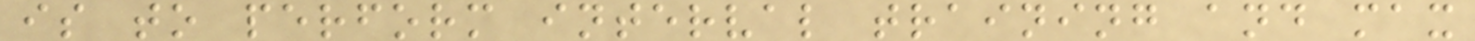is to perform interval training and max
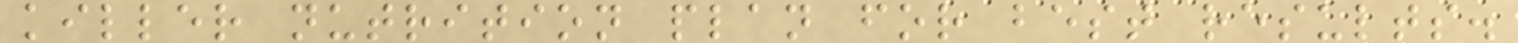killer nutrition plan for best results.
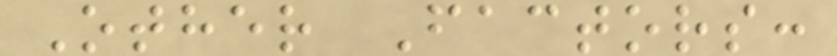Other Factors:
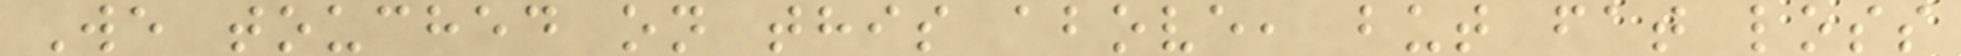We touched on this above, but fat loss
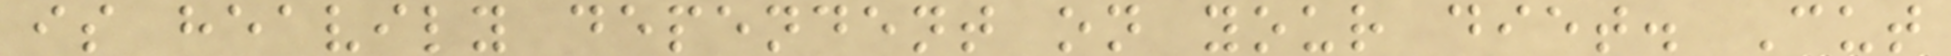is heavily dependent on your diet. Cut
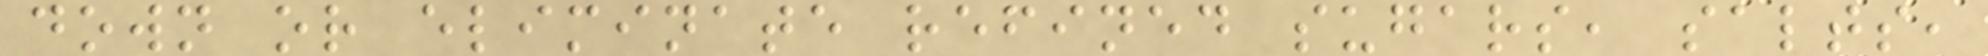down or eliminate refined sugars, salts,
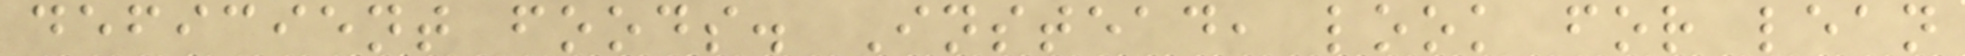deficient foods. Instead, look for lean
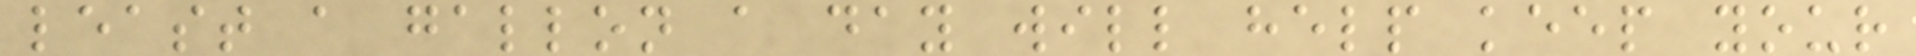least a gallon a day will help keep your
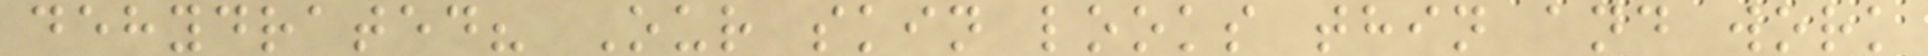dehydrated? Our skin looks thin and work
